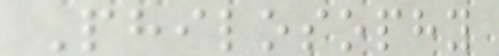Philosophy
